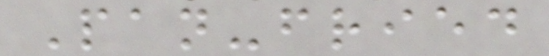Pan-fried
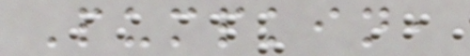Pumpkin,
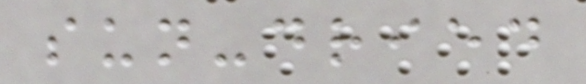sun-dried
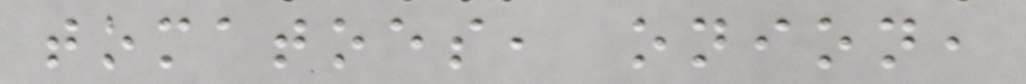tomatoes, onion,
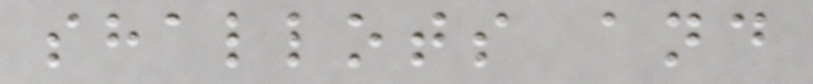shallots and
